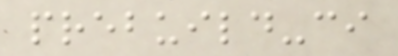prebuild-ci
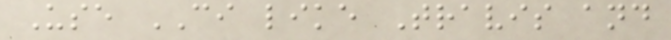Use CI like Travis and
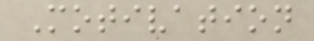Motivation
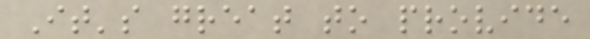It's great to provide
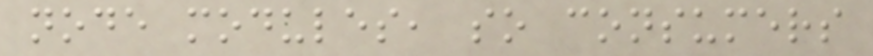node modules, so consumers
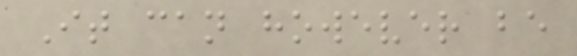It can however be
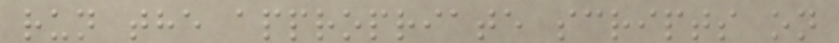run the appropriate scripts on
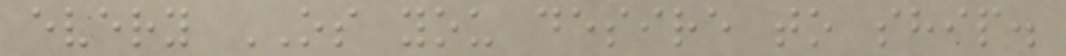every OS you desire to ship.
